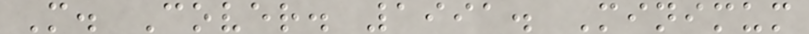M. Cover. 1991. Minimum
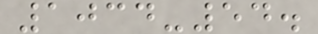1034-54.
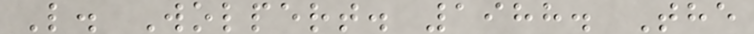L. Wolpert. 1988. The
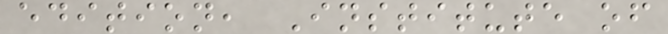edition, Institute of
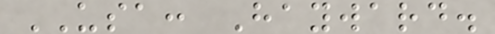USA: Hayward.
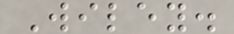Wiley.
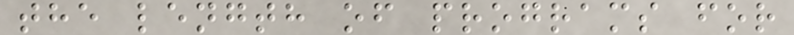the length of programs for
